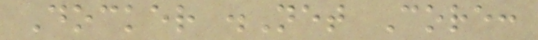Docker .Net Core:
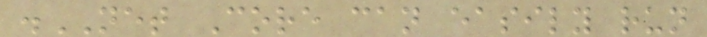.NET Core can easily run
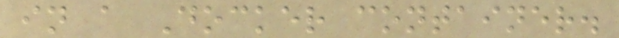in a Docker container.
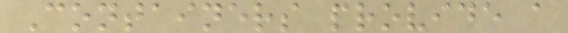Containers provide a
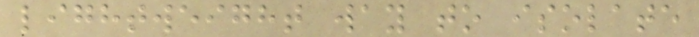lightweight way to isolate
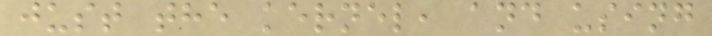just the kernel, and using
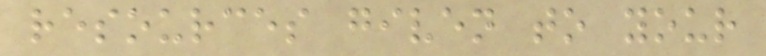resources given to your
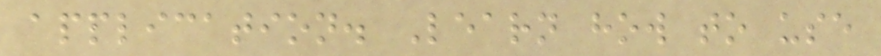application. Learn how to use
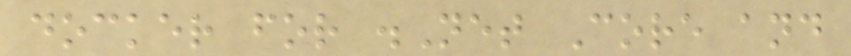docker for .Net Core and
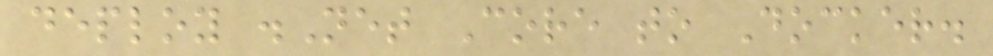deploy .Net Core to Docker.
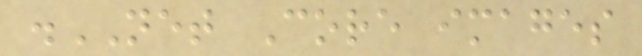.NET Core images
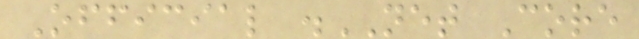Official .NET Core
